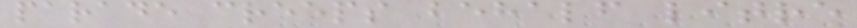parade creeps behalf litre
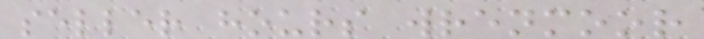seller hours wrenmoor
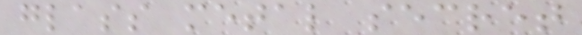glass metal secret
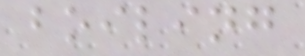boiling
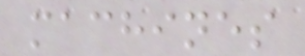machines
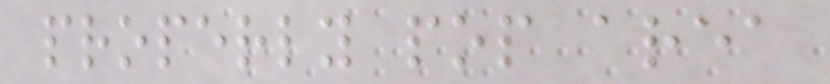properly pop area
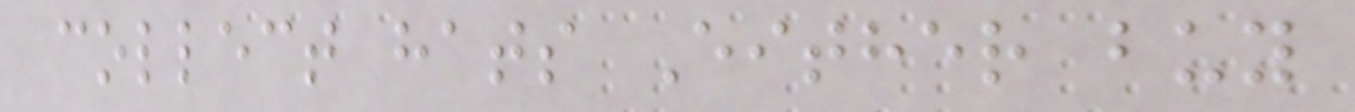collect hats Either buy
